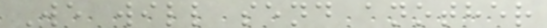We will send another
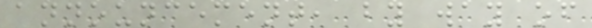announcement, by way of
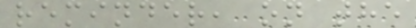reminder, on the
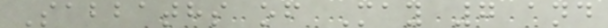Sabbaths of May 7 and
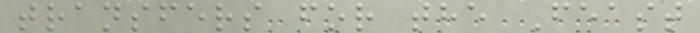transfers for the Feast
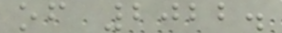of 2022.
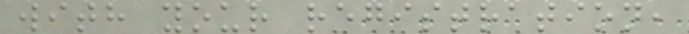with your registration,
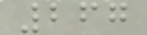267
